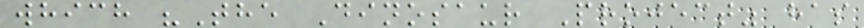which "The Dinosaur Project" has
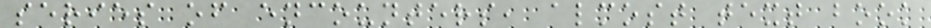series of encounters, almost text book
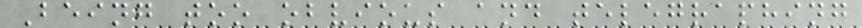Being too obvious and telegraphing
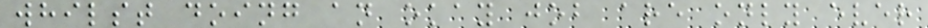whilst doing an okay job are only ever
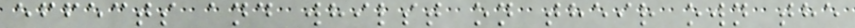effects and whilst on their own the
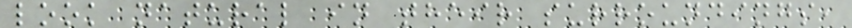look natural in their surroundings,
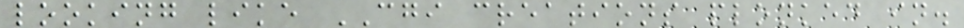looking like CGI creations plonked in.
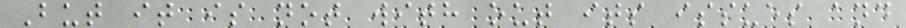But it is not with out its issues and
